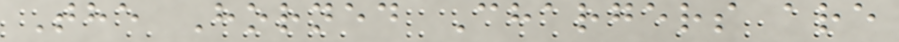The Horned Chargers are
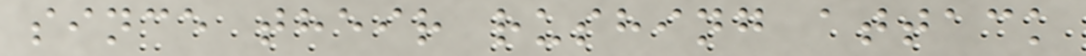since their rushing attack
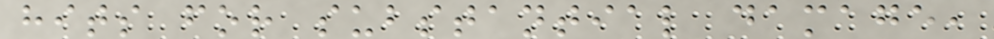hits for substantial damage,
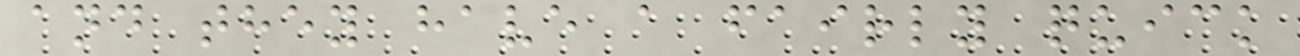and they have a fairly quick
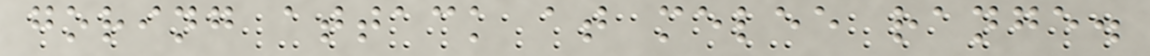goring attack at melee range.
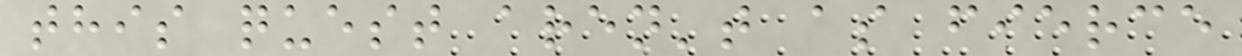this quest aren't as fierce
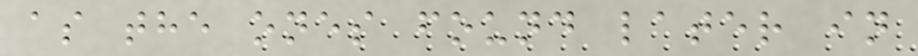as the ones found later in
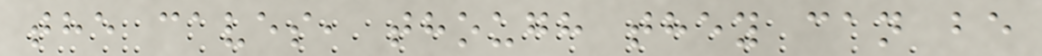the caves, though they can be
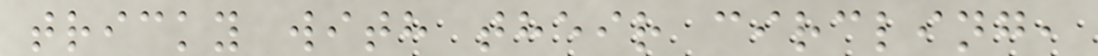tricky with their circling,
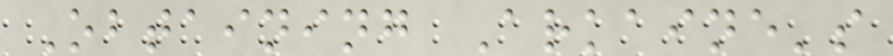Obtaining Arkaine's
